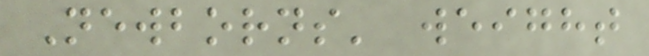Newborns' weight
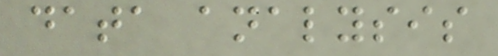data analysis
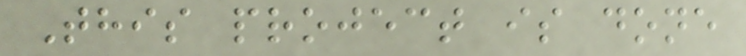This project is done
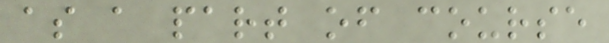as a part of course
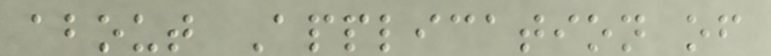about Application of
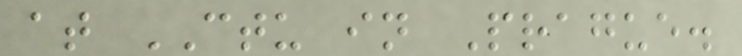at CTU in Prague.
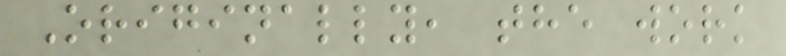Originally, the work
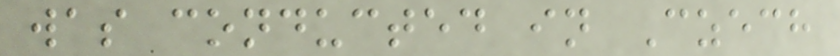was conducted in Czech
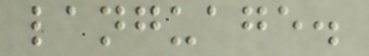language.
